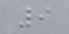9
